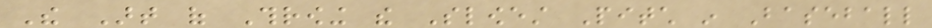The Art of Throwing the Slowest Pitch in Baseball
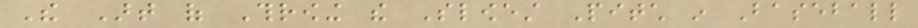The Art of Throwing the Slowest Pitch in Baseball
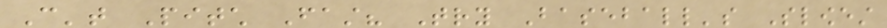Can't Pitch Fast? Try Baseball's Slowest
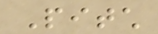Pitch
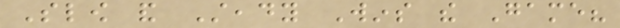Slow and Steady Wins the Game?
